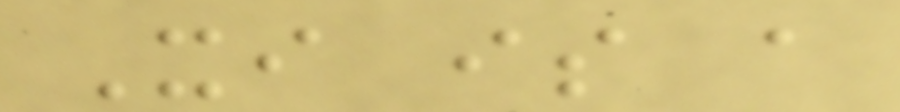Xi is a
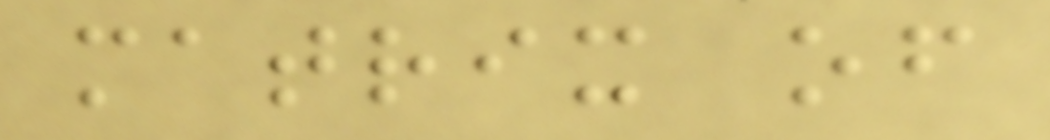matrix of
